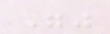""
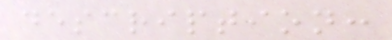description:
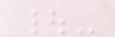|-
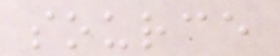source
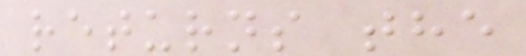returns the
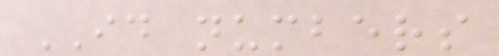ID numbers
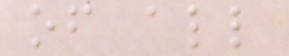of all
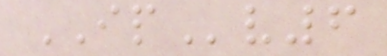IPv6
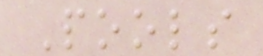Pools
